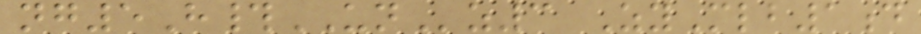ng5H#UNz3 ZyMlb1d
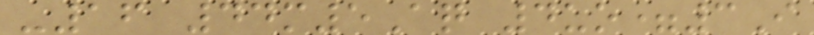-16 44m5Aq 4uo=3I
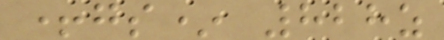+gs* 828z
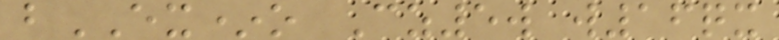bEX*o Cz5w w16qx
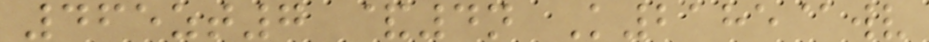465zt7 &4n K2185@wv
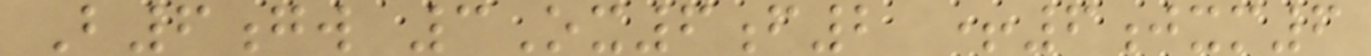B6gw 3Ox6f2 +6jxm6
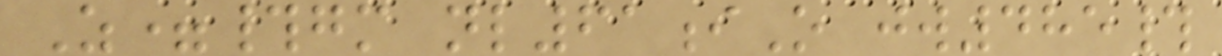Z=#gm nl61iO jw485#
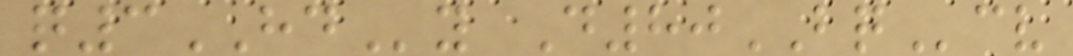q3HDy D80BQcv
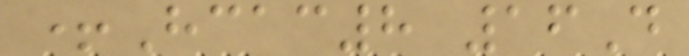+Hcac8 16D
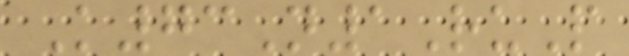K73N1RuP
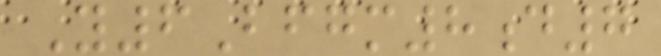Y6Bfgm8d7
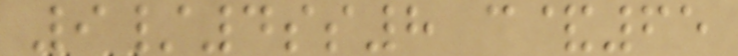9/4ss8 c&65
